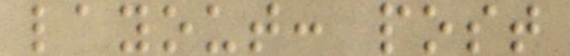layout: post
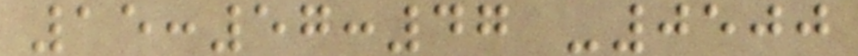15:57:47 -0500
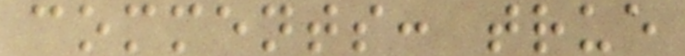comments: true
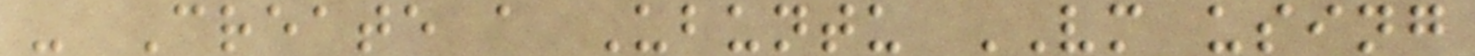- Create a Ubuntu VM using
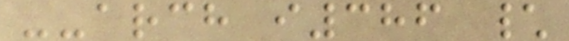--arch i386 \
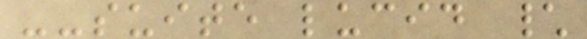--suite lucid \
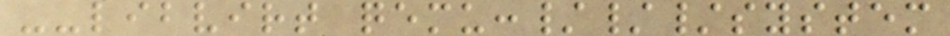--libvirt qemu:///system
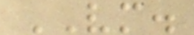VM.
